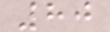80
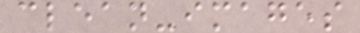clean-images
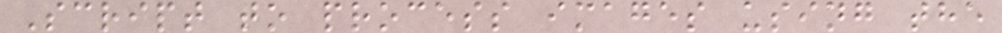Script to process images using the
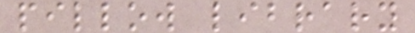pillow library
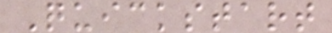Quickstart
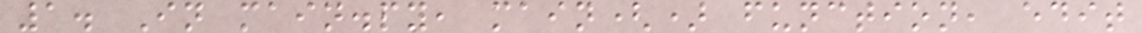1. In main.py, main() function, edit
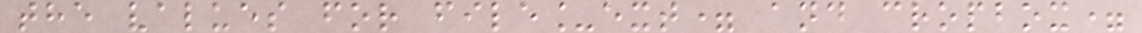the values for file_ext= and cropbox=
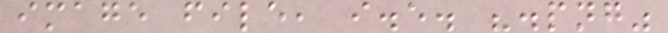image file, i.e. ".png"
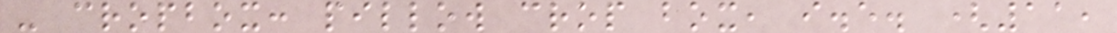- cropbox: pillow crop box, i.e. (11,
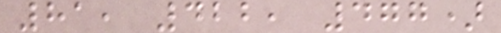81, 422, 477)
